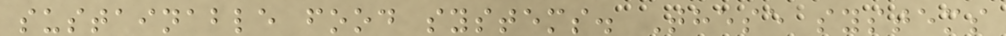sustainable food systems. These systems
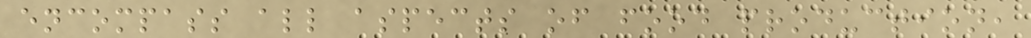encompass all aspects of food production,
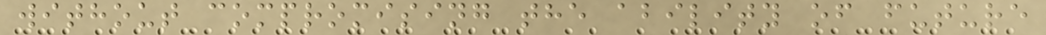without compromising the ability of future
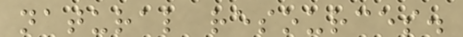natural resources.
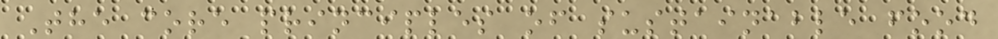The core principles of sustainable food
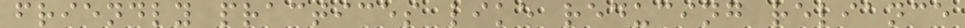friendly practices like reducing reliance
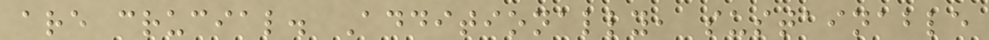are crucial. Additionally, sustainable
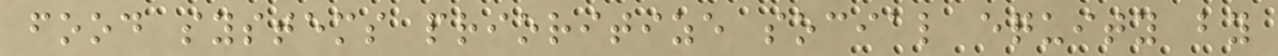food systems prioritize social equity by
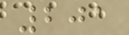201
